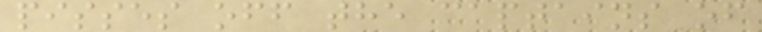pisses off the captains of
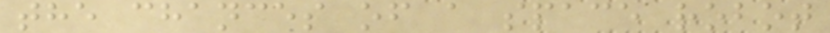the chances of a space robot
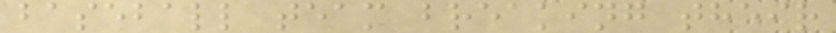baseball team breaking their
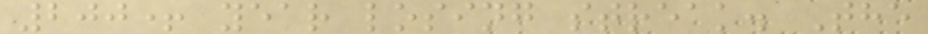200+ year losing streak. The
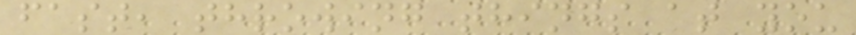fast, throwing things at you
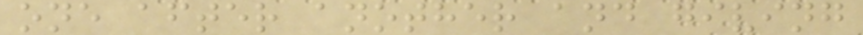one after another and giving
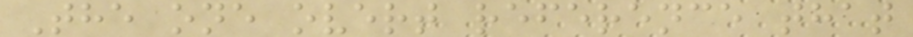The one overt reference that
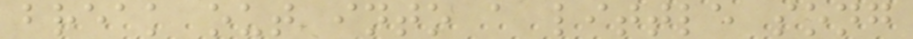break out into a little song
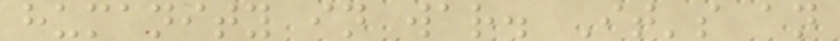humanity in war. It's an
